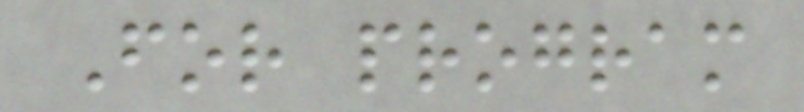For program
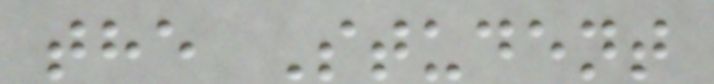the Student
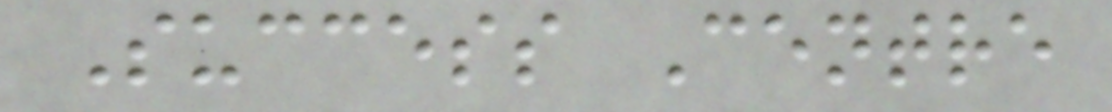Success Centre
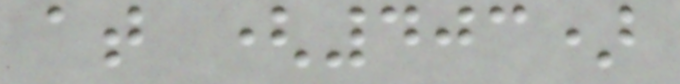at (403)
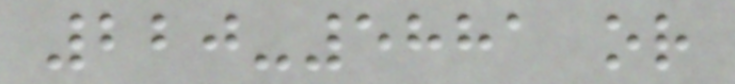220-5881 or
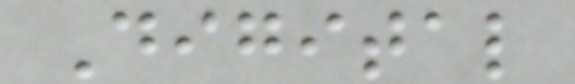Digital
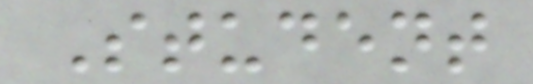Student
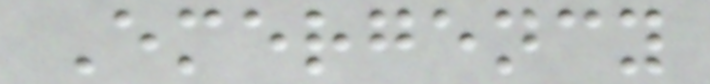Emergency
